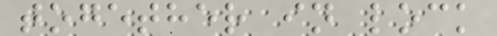together in lock
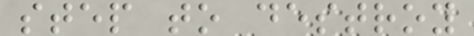step to destroy
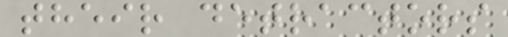their detractors
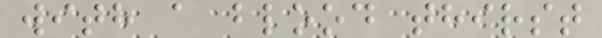with a blood thirst
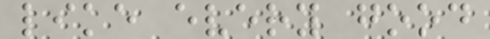like every good
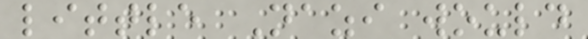little Nazi would
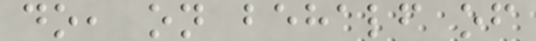do, on behalf of
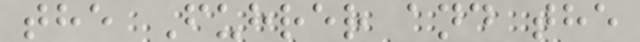the Fuhrer and the
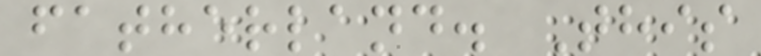fatherland. This
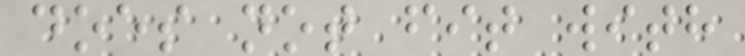does not fit with
